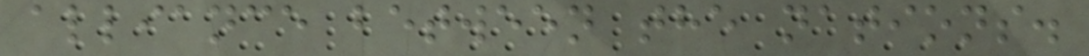alliance between the nations.
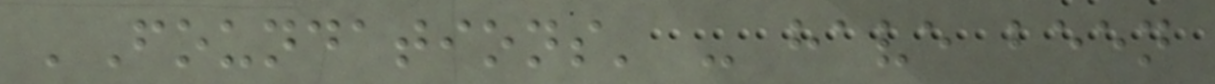'Foundations' - have been
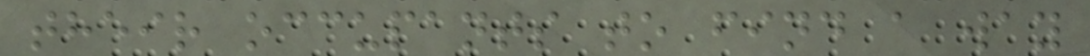their occupants to find a way
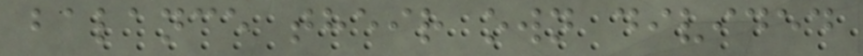balance their own divided
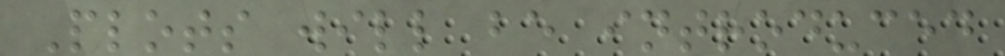Plots will be introduced
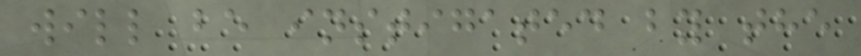will be instigated by the
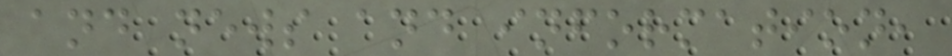and news and information,
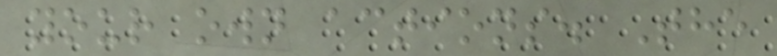your own actions. The
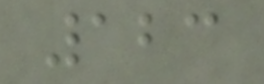123
